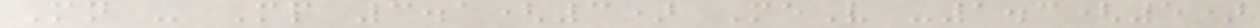Mn - Mp 3.1(3) MeV -1.3(5)
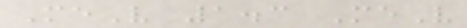MeV 1.3 MeV
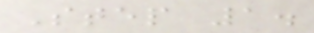Step 1.
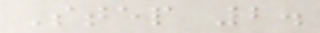Step 2.
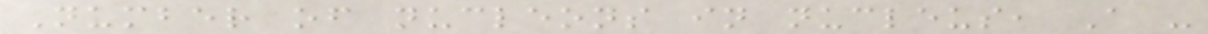Number of nucleons in nucleus, A -
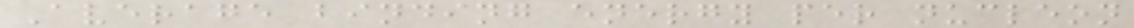Average binding energy per nucleon
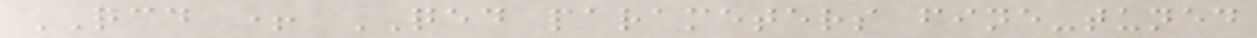QCD + QED parameters fine-tuned
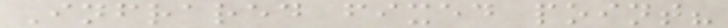Infrared fixed point?
